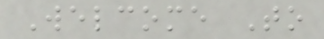Welcome To
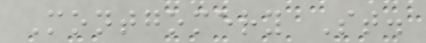Montgomery St.
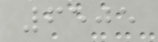6505
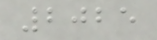2025
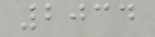2034
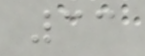33
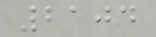2104
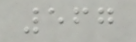567
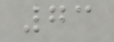73
